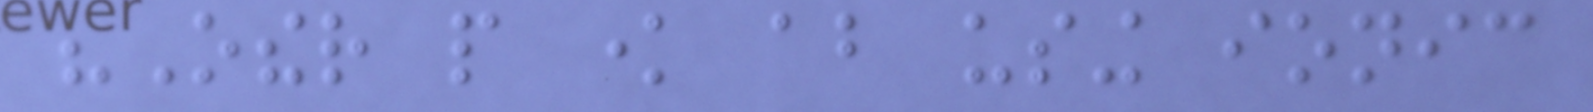"Other people know about using ionic
